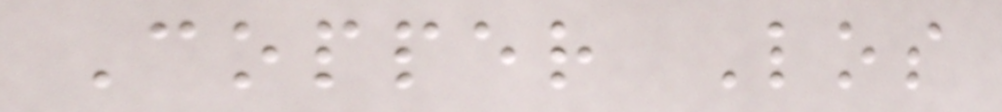Copper Los
